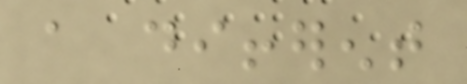a different
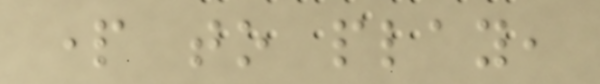part to play,
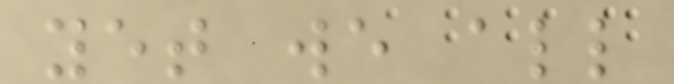yet we all
